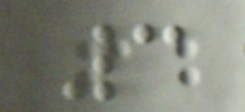3
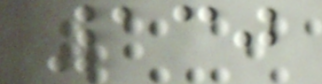130
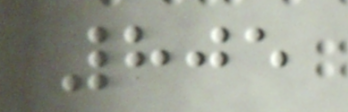805
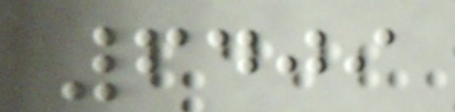6409
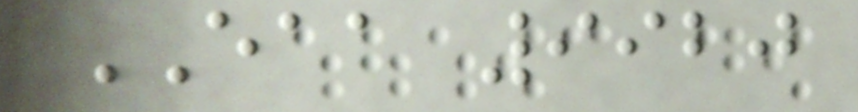EAA 9920
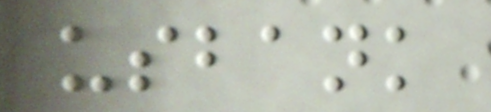usbank
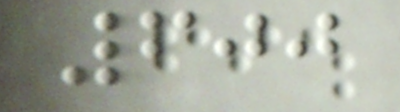600
